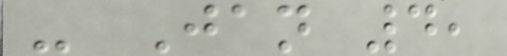- Jan 4,
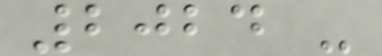2024 -
